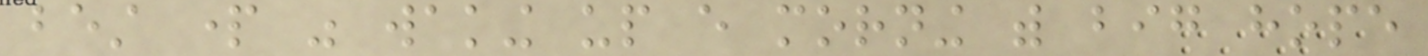best part was waking up every morning with big hope
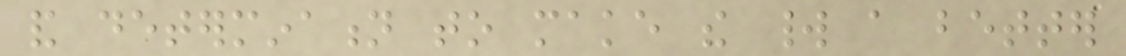and determination to make the world a better
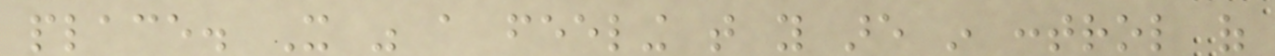place. It was a feeling that you are in control of
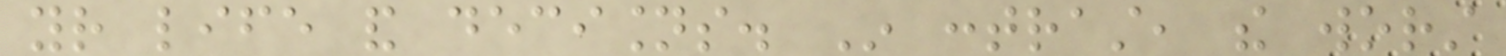your life and decisions. In contrast, the worst
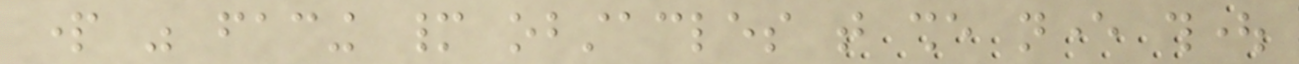part was facing many obstacles that she never thought
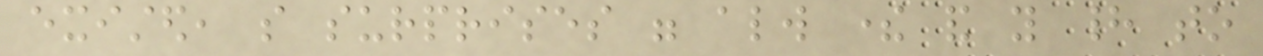existed, so surprises were always there and you had to
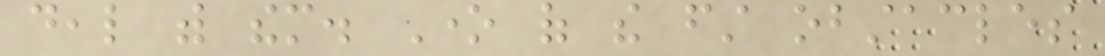deal with them. One of the first obstacles
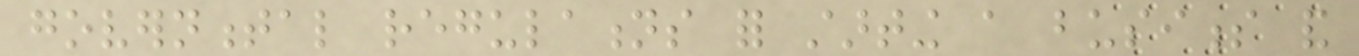governmental regulations for starting a business and
